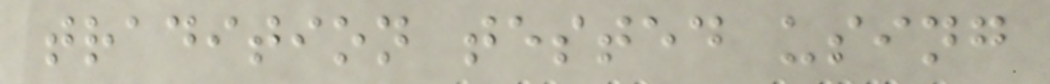tradition tested using
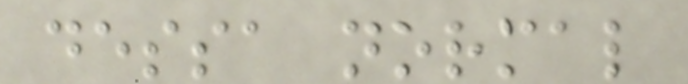dessa normal
